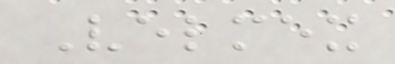Velmex
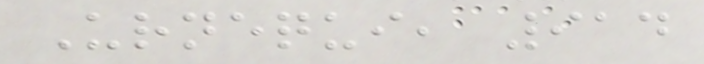Urnequi, 914
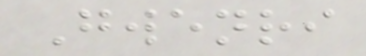Gwenri
